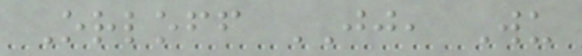Orloff JJ, Wu
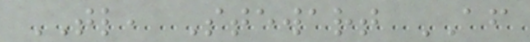TL, Stewart AF
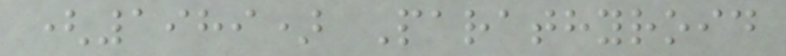(1989) Parathyroid
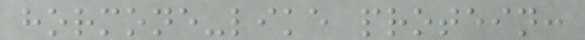hormone-like protein:
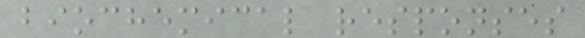biochemical responses
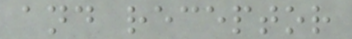and receptor
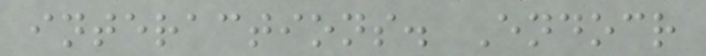interactions. Endocr
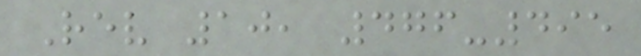Rev 10, 476-495
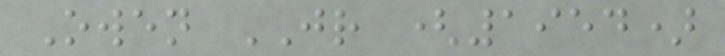Owen JR (1954)
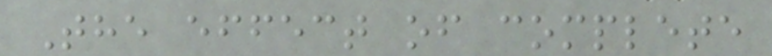The effect of complete
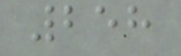258
